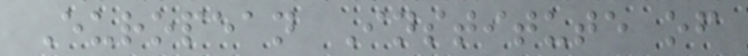European Institute of
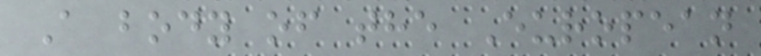A body of the European
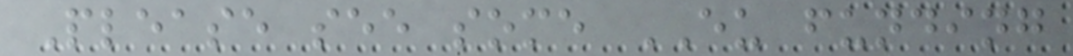Please see some EU funding
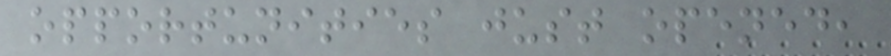opportunities just opened,
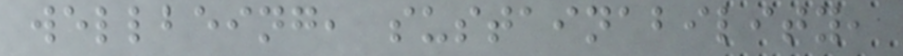wellbeing, sustainability,
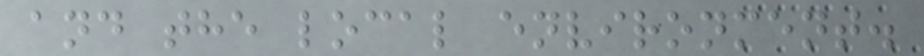and the local environment.
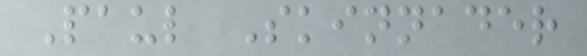Paul Skinnader
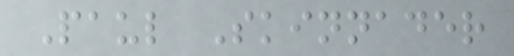Paul Skinnader
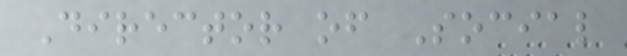Director of Social
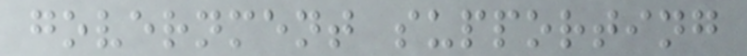government supporting
